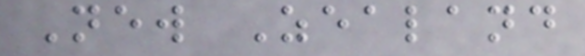New Zealand
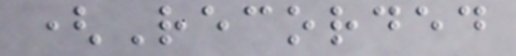(Recorded
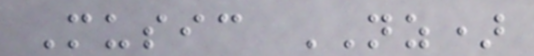Music NZ)
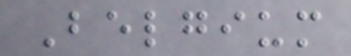Belgium
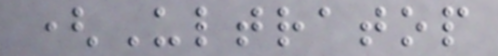(Ultratop
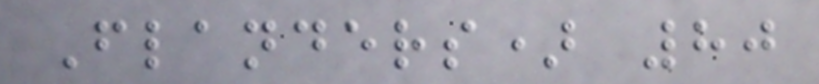Flanders) 80
